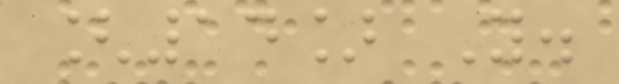[14] Y.
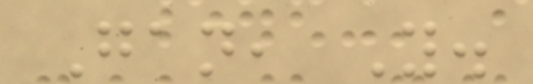Gan, Y.
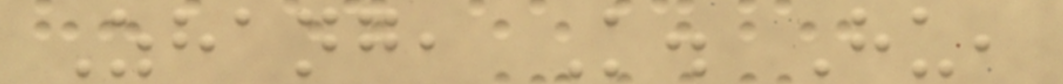Zhang, K. Hu,
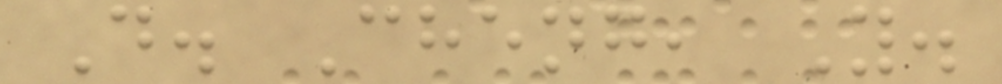D. Cheng, Y.
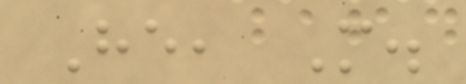He, M.
